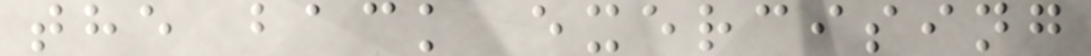the back exercising
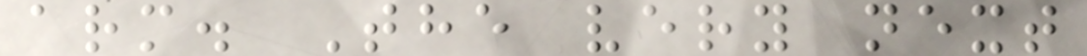arm. The very next
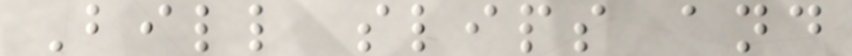Bill slips and
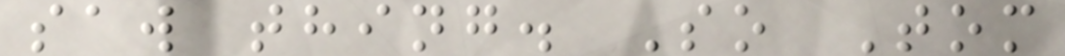saw thing. So Tom
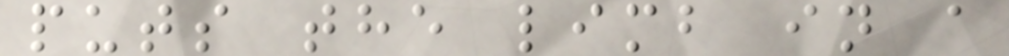puts the limb in a
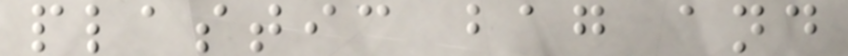plastic bag and
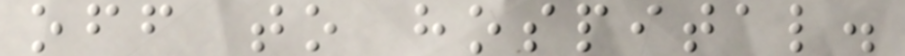off to hospital.
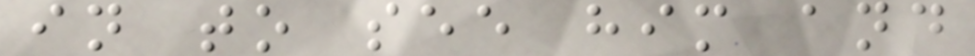in to see him and
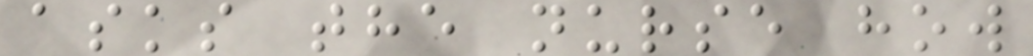asks the nurse how
